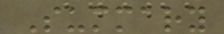Summary
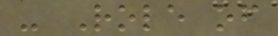- Role of
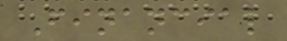Financial
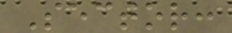Sector:
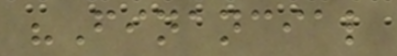"Financial
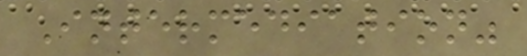Intermediation"
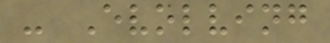- Evolving
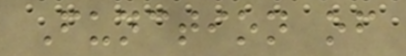Function of
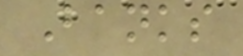Banks
